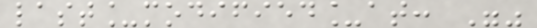last_modified_at: ""
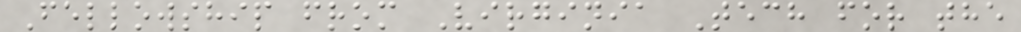Fellowship from Virginia Tech for the
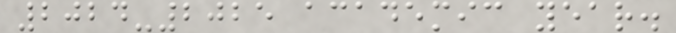2024-2025 academic year.
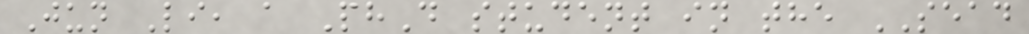Jun Li, a PhD student in the SEAD
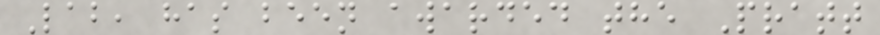Lab, has been awarded the Pratt
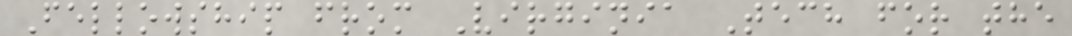Fellowship from Virginia Tech for the
